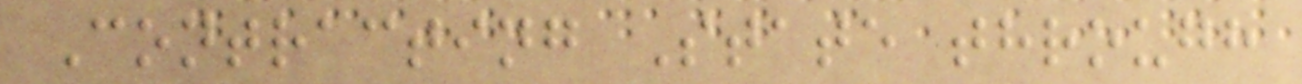Contracting State through
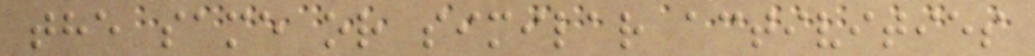the same or similar activities
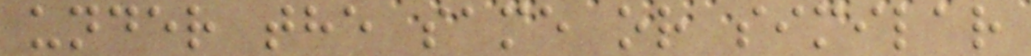under the same or similar
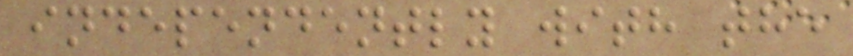independently with the
